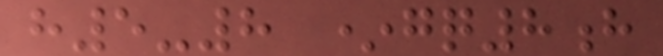h5-8 *gq8h
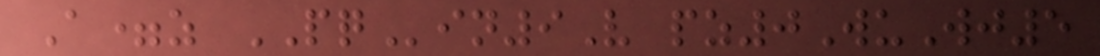A=z PQin9V pz0WuWj5
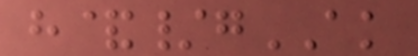h&/gAK
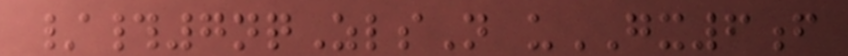/#7nqZlsN uGX6f
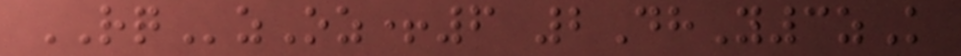RQzOz+6 2DhY3zK
